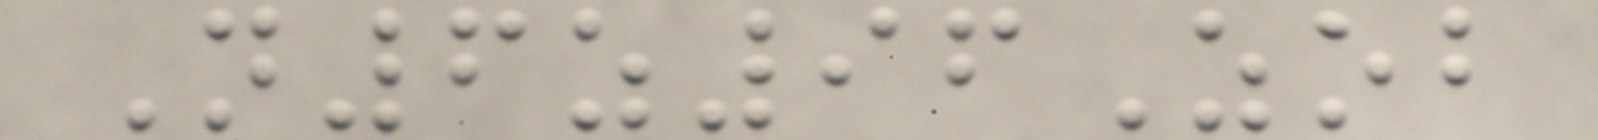N6z96Zob
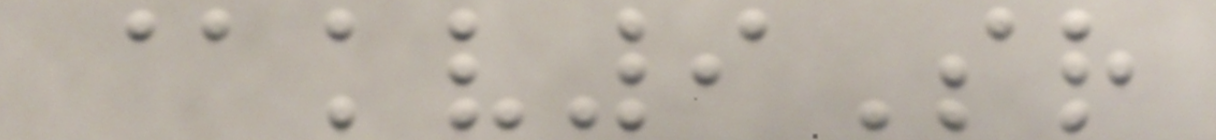@kv9Sr
